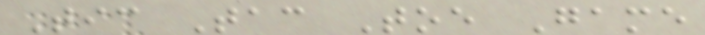Tic Tac Toe Game
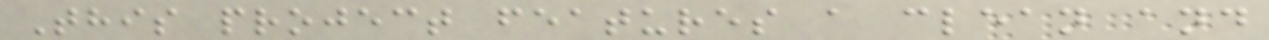This project features a clean and
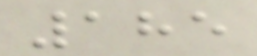185
